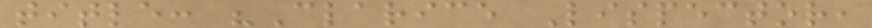title: "Clarice Lispector,
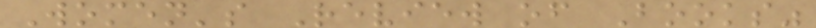Women's Review of Books"
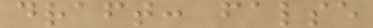draft: false
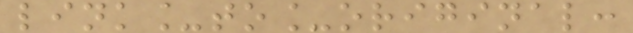link_to_original:
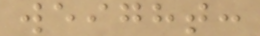weight:
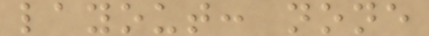layout: none
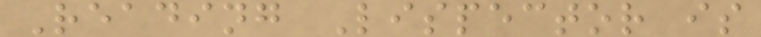Reading Lispector is
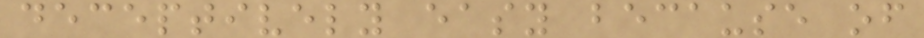deceptively easy because of
